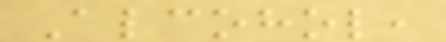Alcohol,
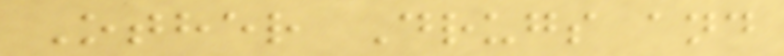Other Drugs and
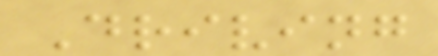Driving
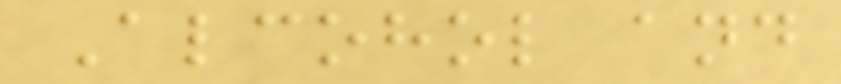Alcohol and
